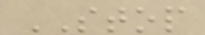STOP
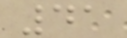41
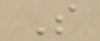S
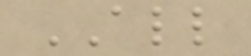ALL
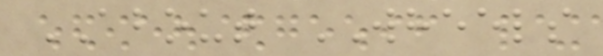ABOUT WHEELS
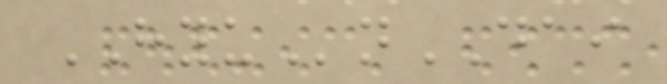HYUnDAI
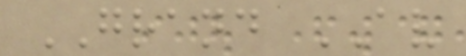GRAND AV
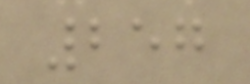257
